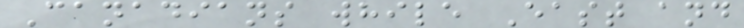Canadians while East and
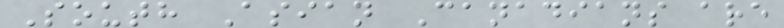South Asian Canadians are
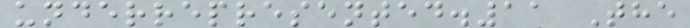underrepresented.11 The
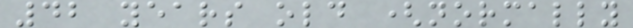42 years old (normally
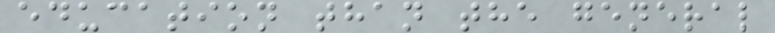education than the general
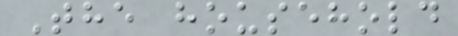The household
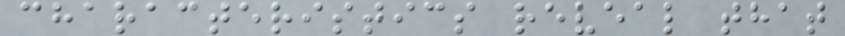characteristics reveal that
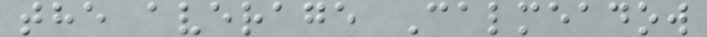the average Calmeadow
